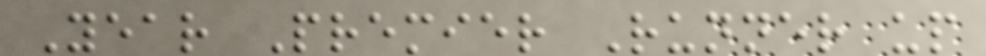Year Premier Runner up
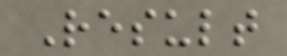Result
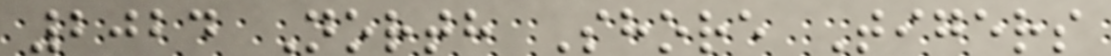2024 North Shore Tigers
